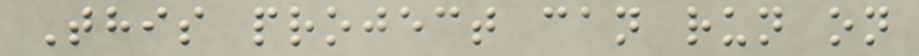This project can run on
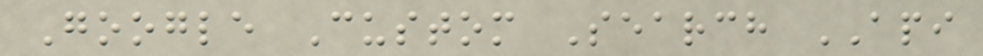Google Custom Search API
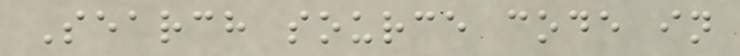Search source code in
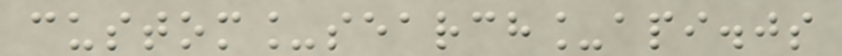custom_search_api.js
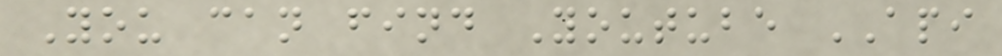You can find Youtube API
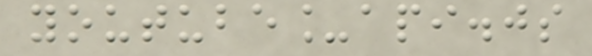youtube_api.js
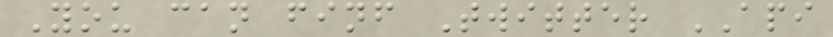You can finf Twitter API
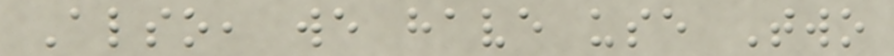Also, we have use Two
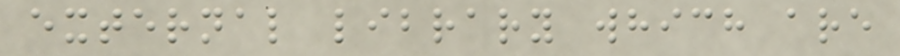external library which are
